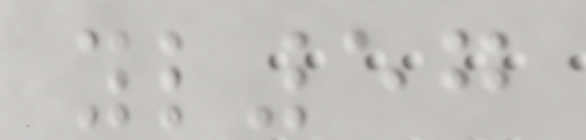yl57
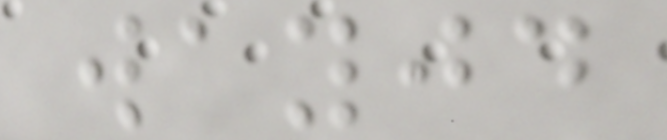wayjd
